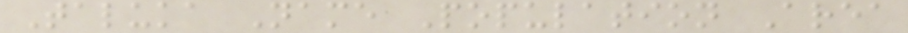Taluka Name Population Area
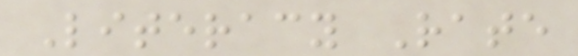Literacy Rate
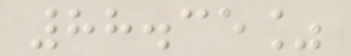88.35%
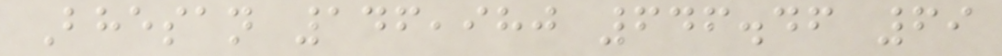Bhesan 146,980 646.46 69
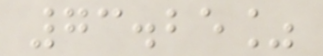73.25%
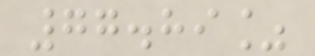77.89%
